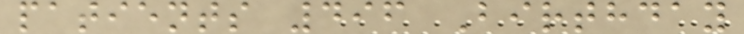patients 496 Birthday
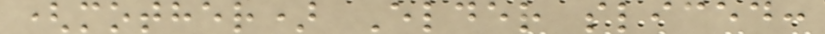(mother) Elder sliced:
